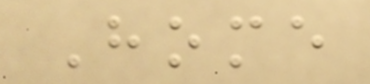Home
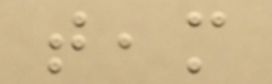team
